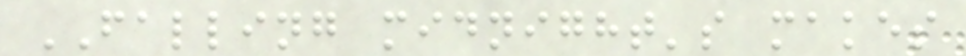FALLING midnight's makes
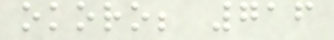okoro; 716
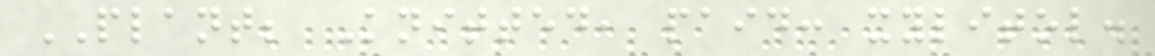PLANT; Knitted, paid: xylitol.
